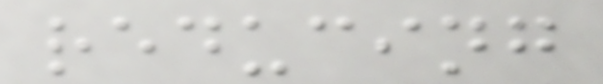reducing
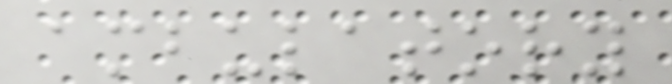ambulatory
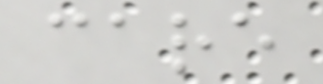care
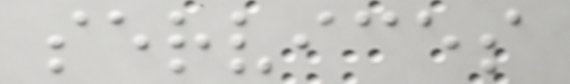services
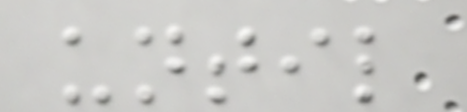until
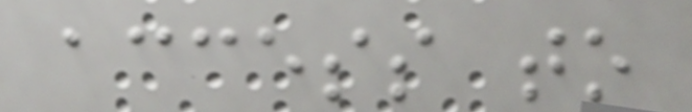access to
